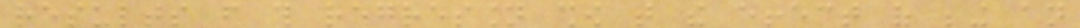results from this regression show that the effect of being an
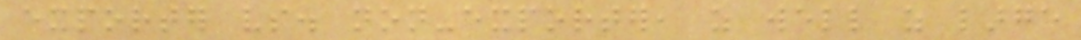exporter vs. non-exporter, as well as large
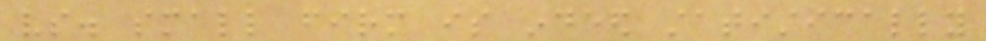vs. small firm is indeed statistically
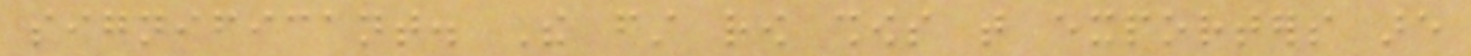significant. The first row shows that exporters are
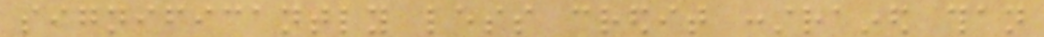significantly less credit constrained than
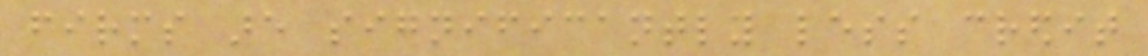firms are significantly less credit
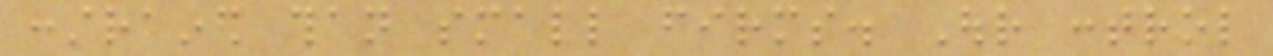constrained than small firms. Our control
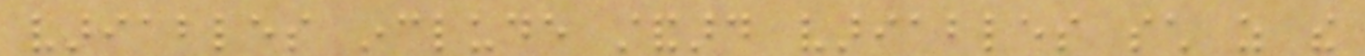variables include standard variables such as the
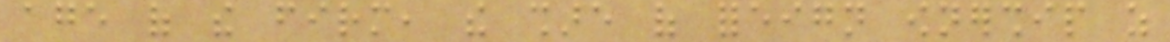age of the firm, the share of foreign ownership as
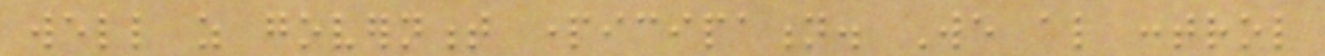well as government participation. We also control
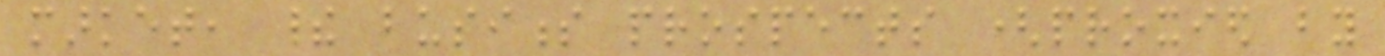market, their business prospects (proxied by
